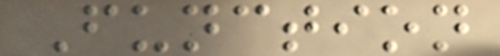Function
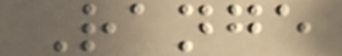Range
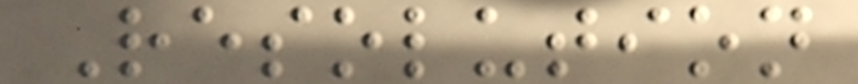Resolution
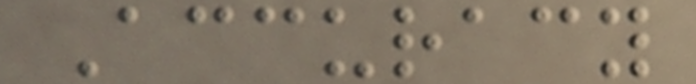Accuracy
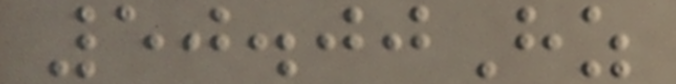50.00Hz
